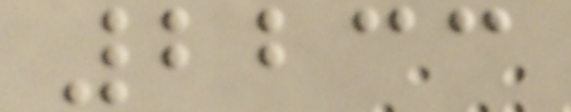2233
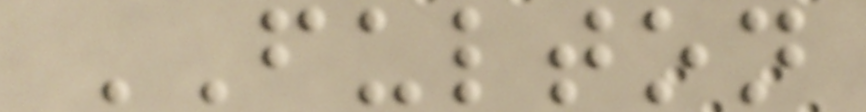FULTON
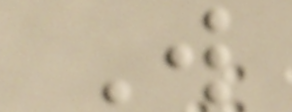W
